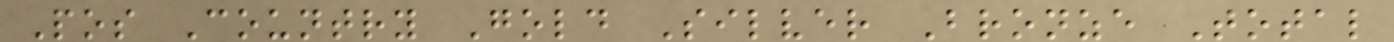Pos Country Gold Silver Bronze Total
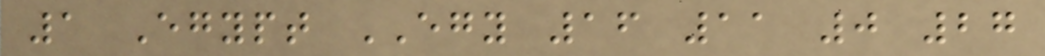1 Egypt EGY 16 11 0 27
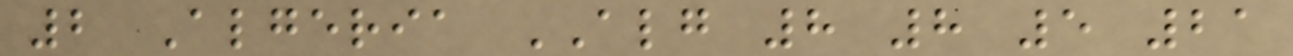2 Algeria ALG 8 8 5 21
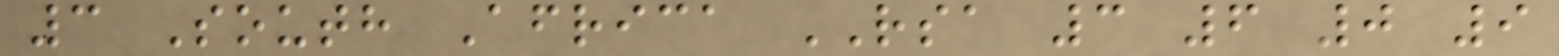3 South Africa RSA 3 6 0 9
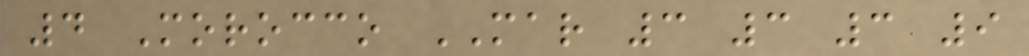4 Morocco MAR 3 3 3 9
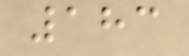183
